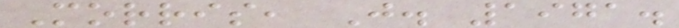Morris, J. 1971.
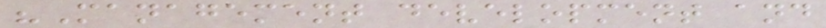"Management development and
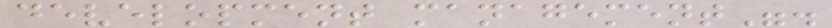development management".
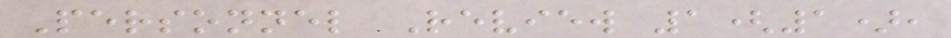Personnel Review 1(1),
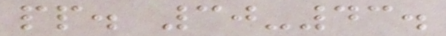pp. 30-43.
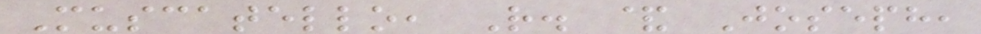Muscatello, R. & Joseph,
